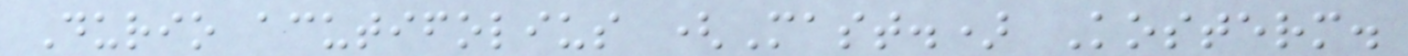Durio acutifolius (Mast.) Kosterm.
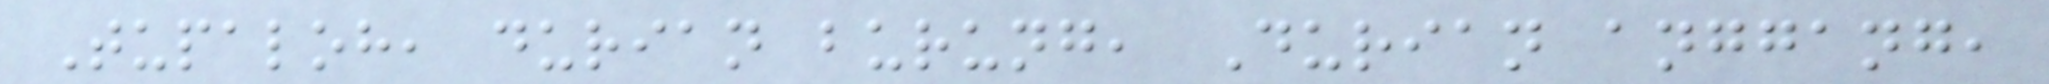Tupaloh, durian burung, Durian anggang,
